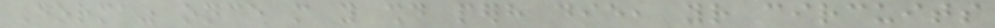Dorma" once more you should perhaps die, your circuits
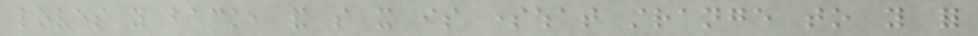loves you back, and so it is somewhat strange to you for
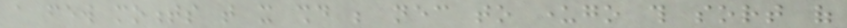a few moments that it should be necessary to undergo this sort of
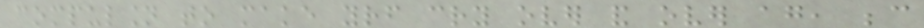compulsion to make yourself cry over and over again, because
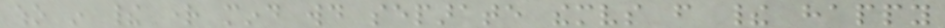who in their right mind would separate themselves from their happy
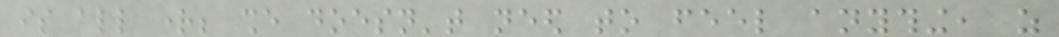is all right; she doesn't need to feel anything, as
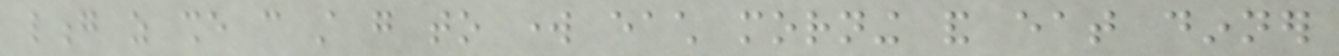long as she can still go to work each morning and eat dinner
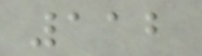112
